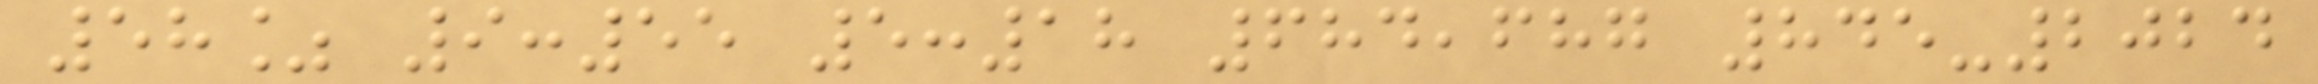58% 9:55 5:18 684,687 845-2024
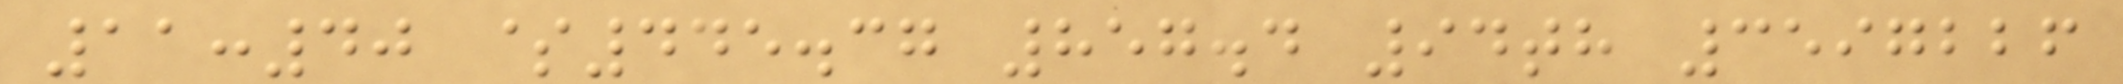11:40 $445.37 857.4 94th 3597226
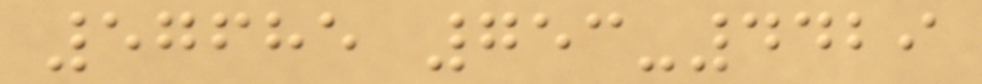57685 753-4429
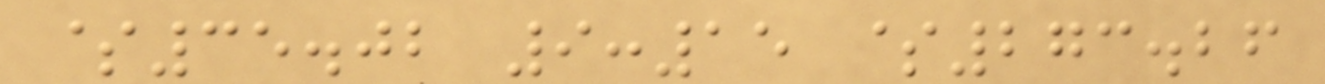$35.02 9:15 $273.26
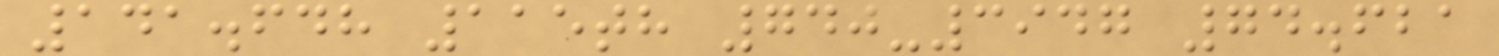141.648 115th 740-3947 74.621
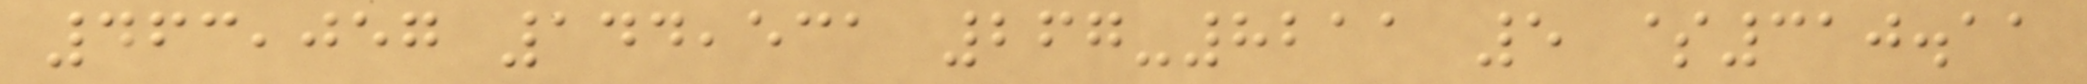463,057 144,531 267-8211 5 $310.11
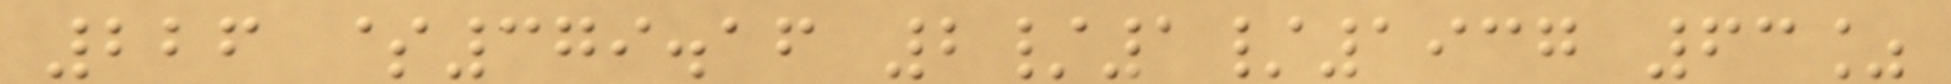226 $379.16 2/1/1937 63%
